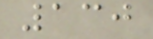130
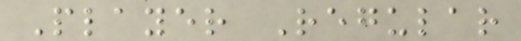Player Regular
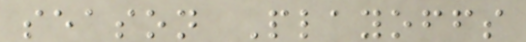season Playoffs
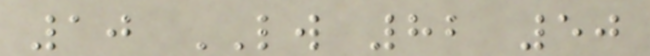10 LW 82 50
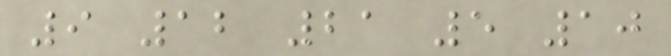9 12 21 5 10
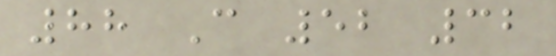88 C 52 32
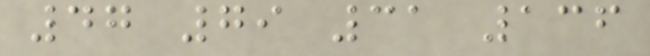47 79 31 136
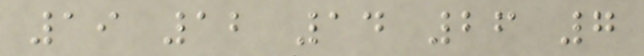19 12 14 26 7
